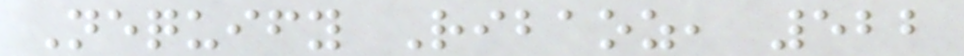Nequify Ribaoz, 522
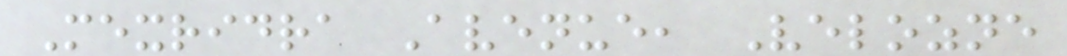Mexridra Avenue, Velozne
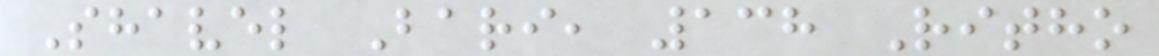Shavel Bari, 138 Ritho
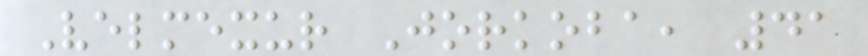Velmexur Jorkoba, 41
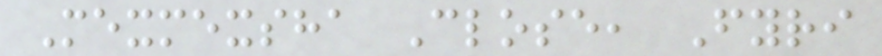Mexmexsha Close, Fyri
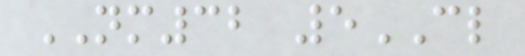NM32 5CL
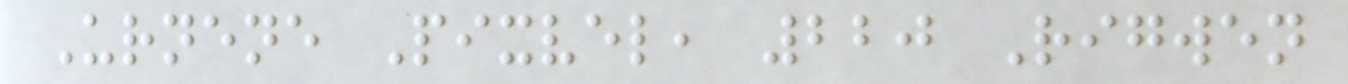Urnene Pixvel, 220 Rigwen
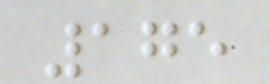175
